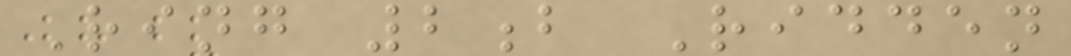Ring 2b Ridden
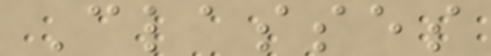Classes
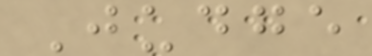Judge
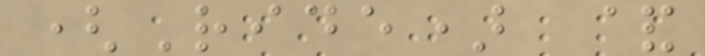(Ride) &
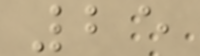25
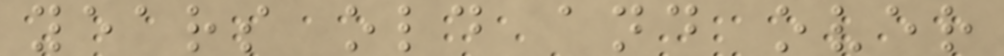years old and over
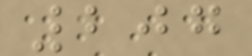207
